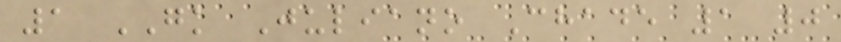1 GK Juliano Chade 1 0
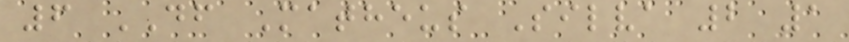6 DF Matheus Silva 2 1
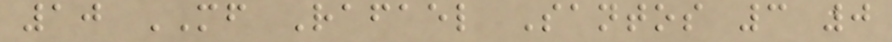10 MF Rafael Santos 3 0
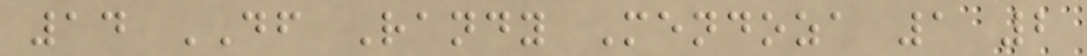14 DF Randy Mendoza 1 2
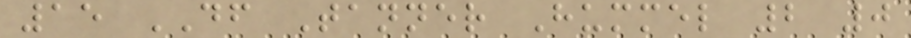15 DF Tanner Hummel 2 0
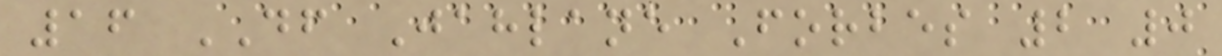16 DF Jahlane Forbes 2 0
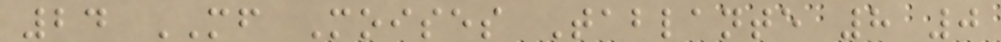24 MF Moises Tablante 8 0
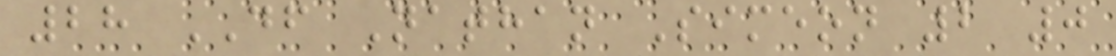28 DF Nathan Simeon 2 0
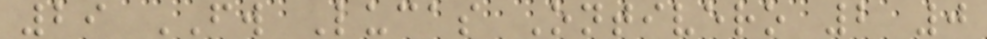29 FW Lucas Ontivero 2 0
